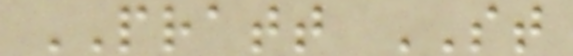PRATT ST
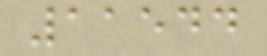11544
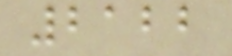2122
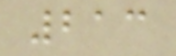213
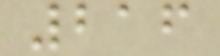216
